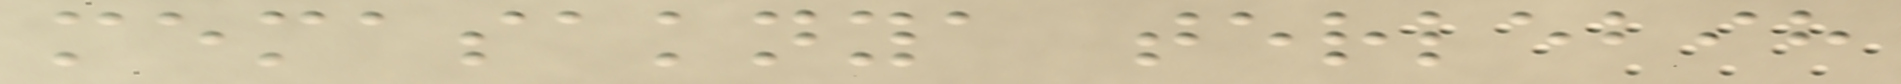memasaknya terlebih
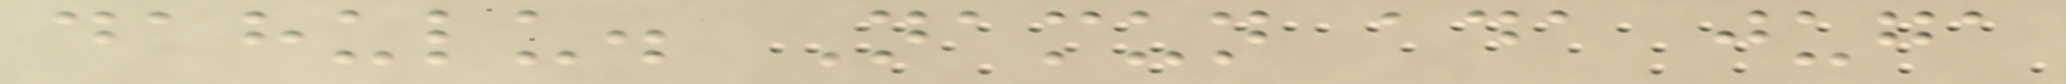dahulu. Namun ada juga
